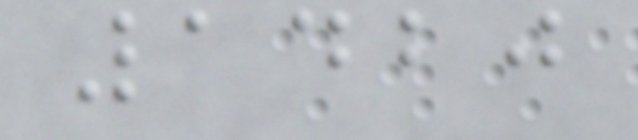1420
